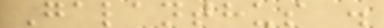Galanthus .
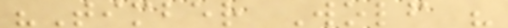"Timber Wolf "
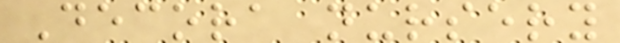Decora nursery
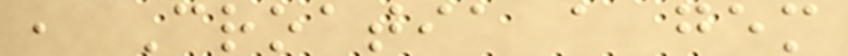, Croatia a gem
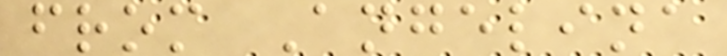from Angelina
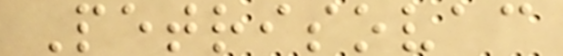Petrisovac
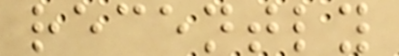recently
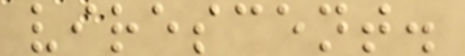virescent.
